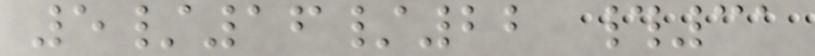5/16/22 #31
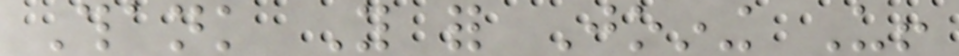Thank You for Joining Us!
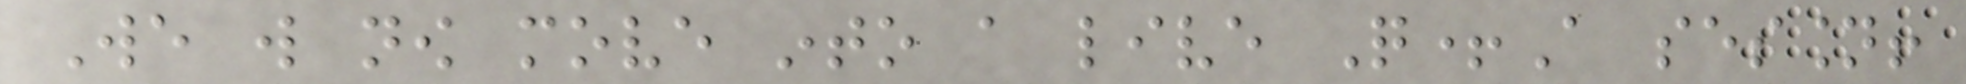We will now move into a live Q+A session!
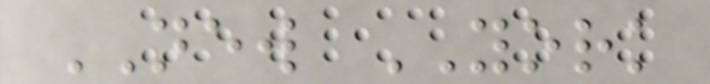NEW YORK
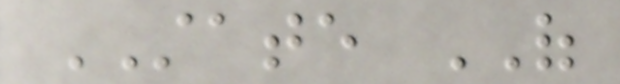STATE OF
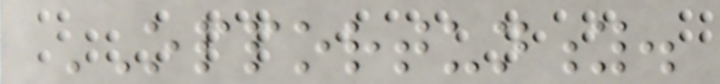OPPORTUNITY.
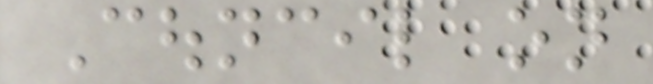Council on
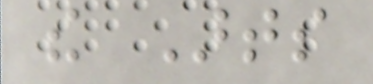the Arts
